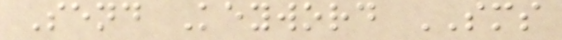Send Keyword SMS
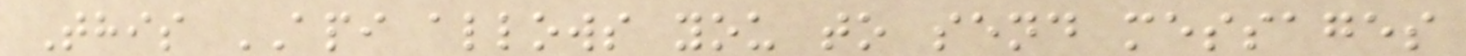This API allows you to send messages
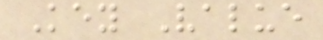Key Value
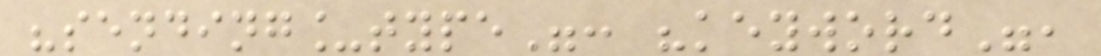"sending_type": "keyword",
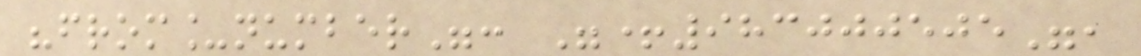"from_number": "+983000505",
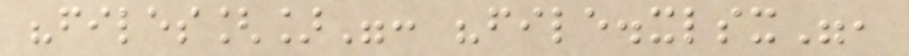"files[]": "file.xlsx",
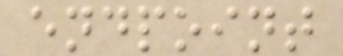endpoint
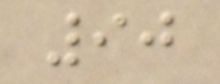90
